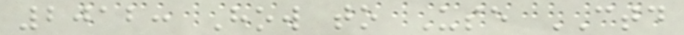2012: How to Use CTD
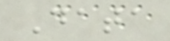Data
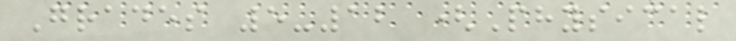Grades 5-12 (Physical
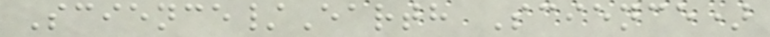Science/Earth Science)
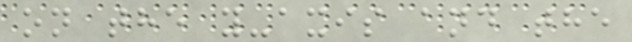on the y-axis and the
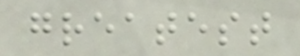greatest
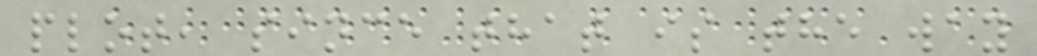plot, since that is the way
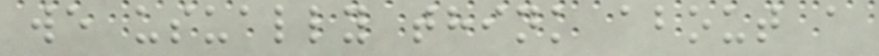we usually think about a
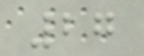27
